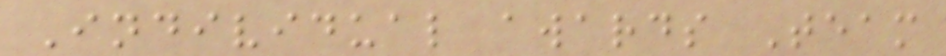Individual awards Team
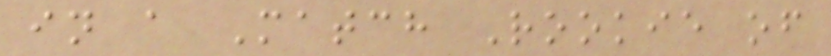in a Match Rookie of
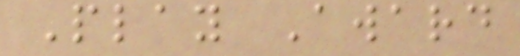Play Award
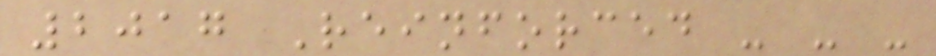2017 Reinforced - - -
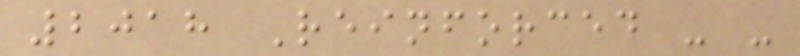2018 Reinforced - -
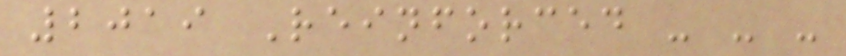2019 Reinforced - - -
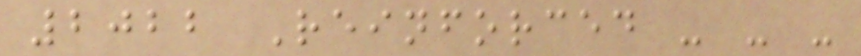2022 Reinforced - - -
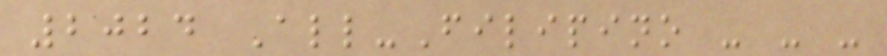2024 All-Filipino - - -
